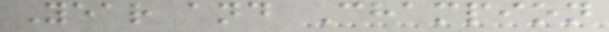Year and Champion
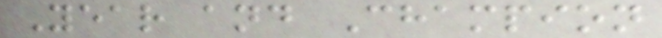Year and Champion
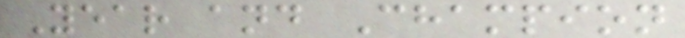Year and Champion
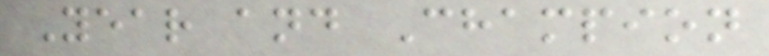Year and Champion
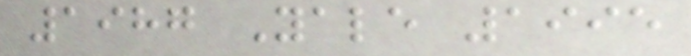1987 Yale 1995
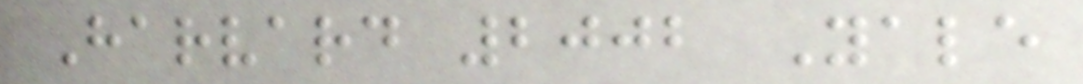Harvard 2002 Yale
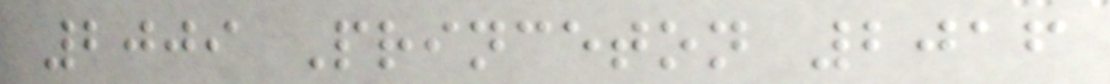2009 Princeton 2016
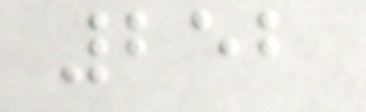252
